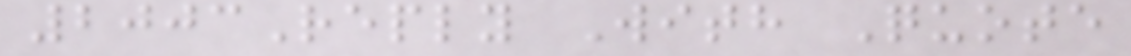2003Reply With Quote
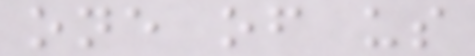one of us
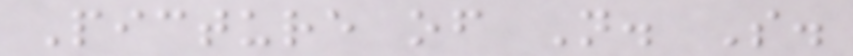Picture of N. S.
